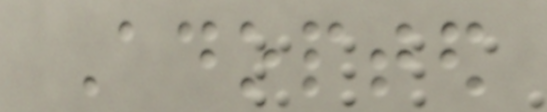Adopted
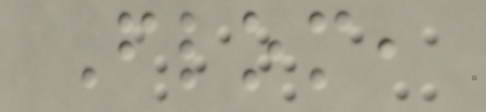Flom,
